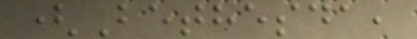(Bethesda,
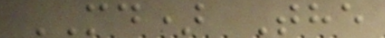MD) The
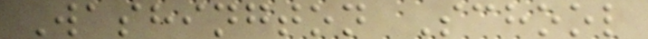Washington School
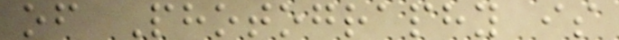of Photography is
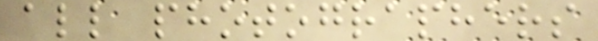all photographers
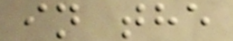in the
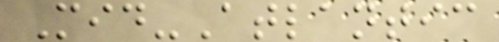Mid-Atlantic
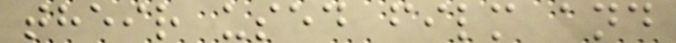their used film and
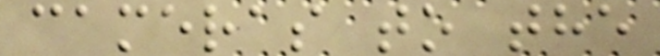cameras to the
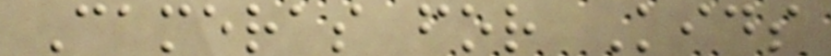Cameras for Kids
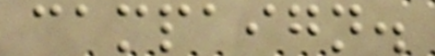campaign.
